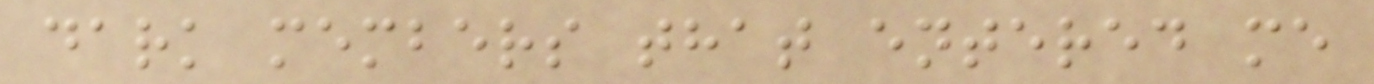dark members that entered me
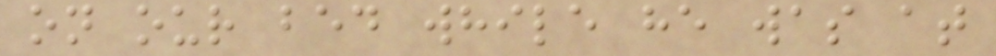on our bed while he was at
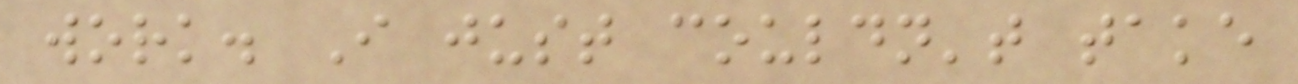work. I just couldn't take
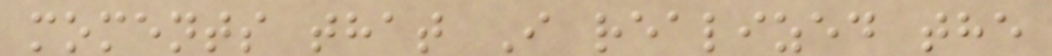moments that I realized the
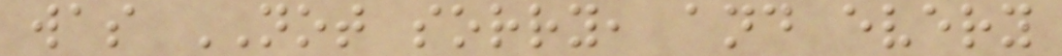was NOT sorry, and every
